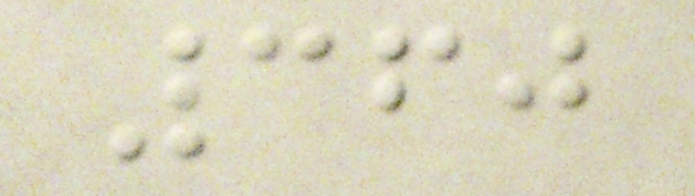360
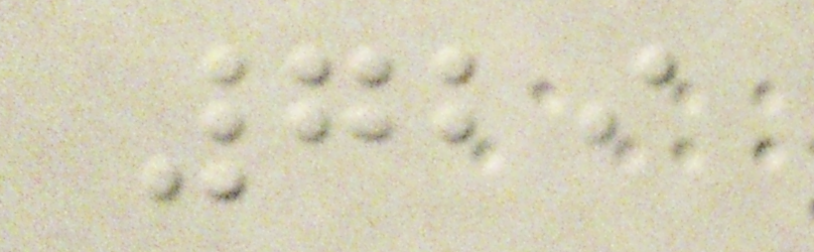729
